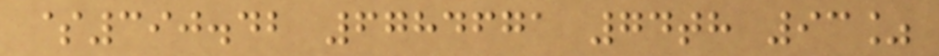$390.42 6784671 74th 93%
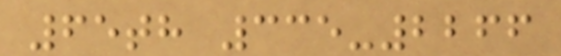65th 335-2266
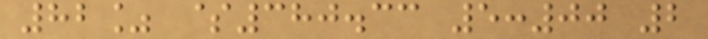82% $380.33 5:00 2
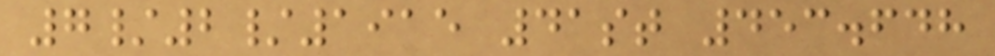7/2/1915 41st 453.648
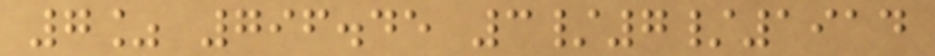7% 796.45 3/7/1914
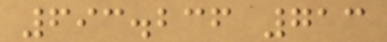693.236 713
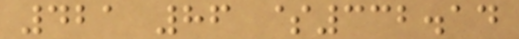421 86 $332.14
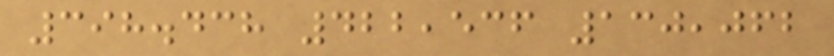398.438 422,536 130,062
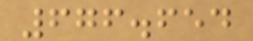676.654
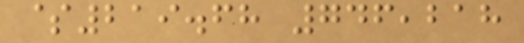$219.68 746,218
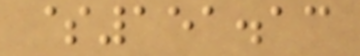$151.13
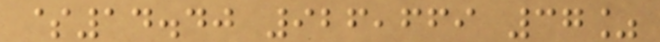$14.40 926,669 37%
